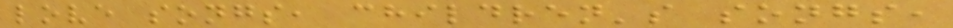love songs, children's songs,
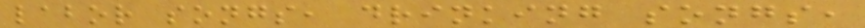labor songs, drinking songs,
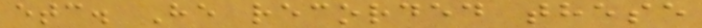etc. He recorded these
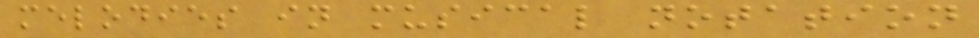melodies in musical notation
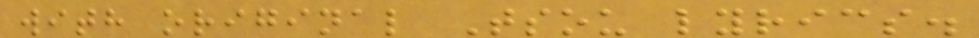with original Tsou lyrics.
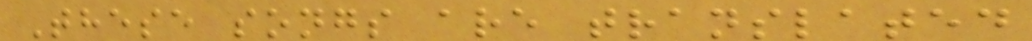These songs are translated
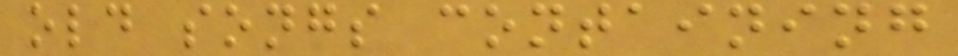old songs containing
